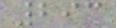293
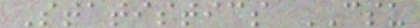Statistics CSU
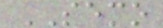SEMO
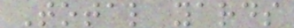Total yards
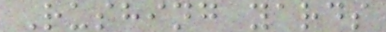Rushing yards
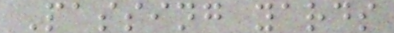Passing yards
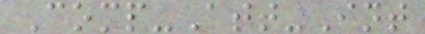Comp-Att-Int
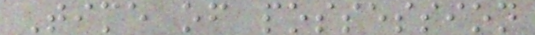Time of possession
